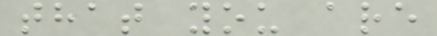that you are
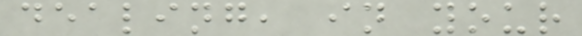dealing, in your
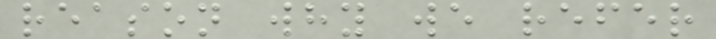reason why we refer
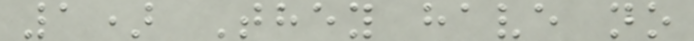1) They have no
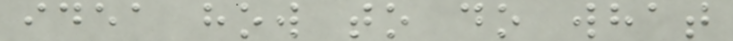idea how to do what
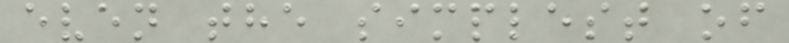even the simplest of
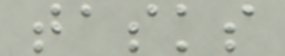tasks
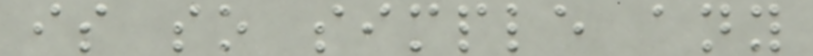is so simple any
